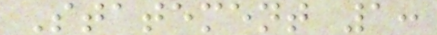Statement 1:
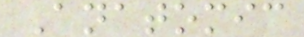Anatomic
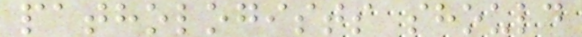pathologists should
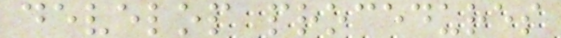develop procedures
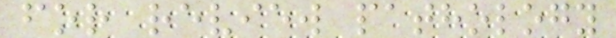for review pathology
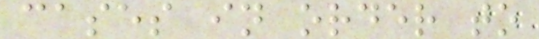cases in order to
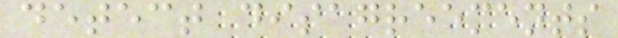detect disagreements
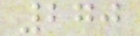270
